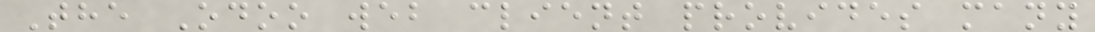The Odoo web client provides many
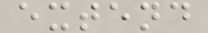extend
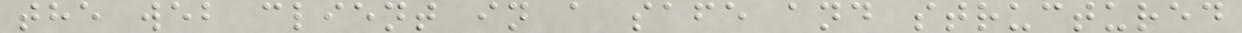the web client in a safe and structured
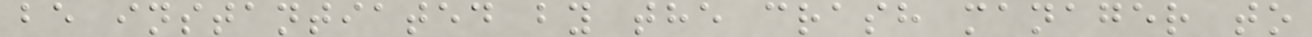be instantiated by the crash manager to
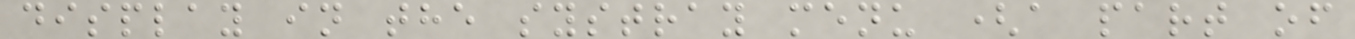display in the systray menu (a part of
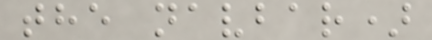the navbar)
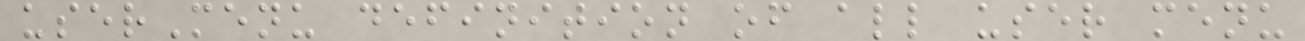userMenu definition of all user menu
